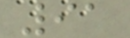91
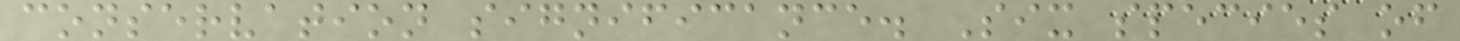conservation significance. Six species of
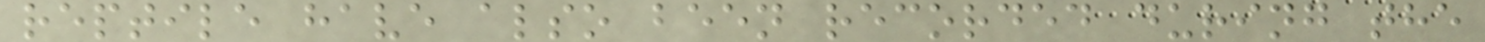reptile have also been recorded during the
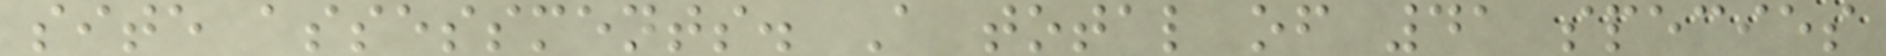site assessments. A total of 41 species
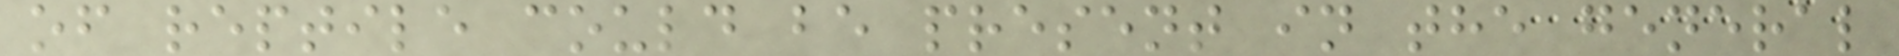of reptile could be present in the general
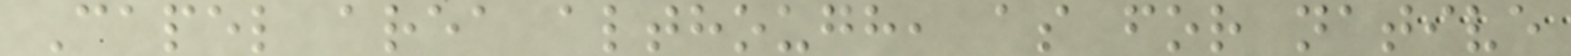Capel area although, as for native
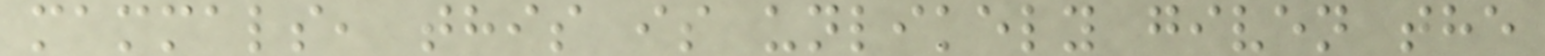mammals, this is unlikely given the
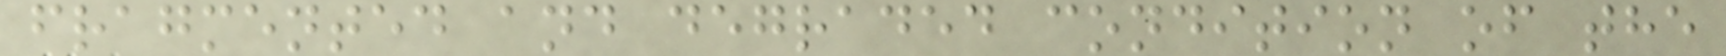fragmented and degraded condition of the
